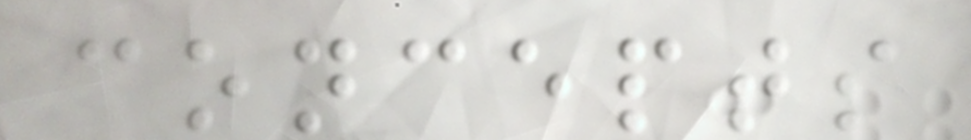concepts
